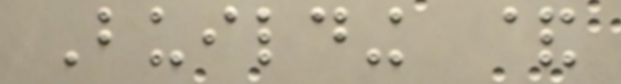Building &
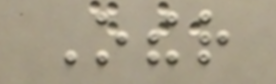Other
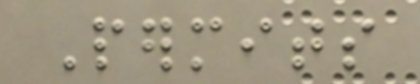Permits
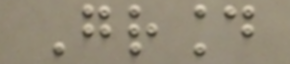Ground
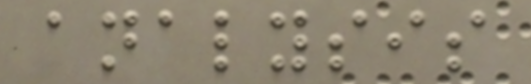analysis
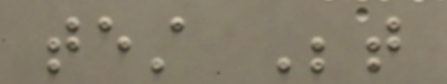test Between
